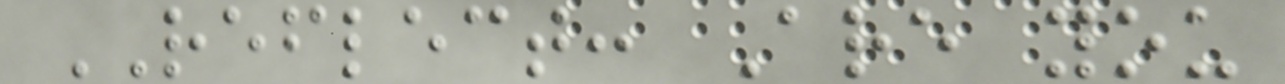REFLECT: Are you
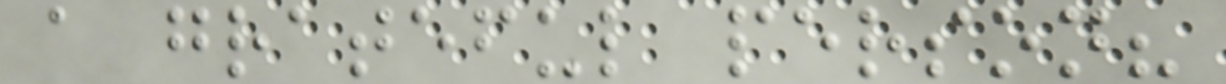a grateful person?
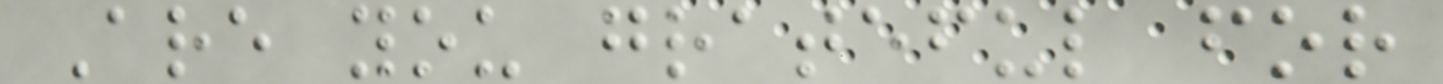Are you grateful for
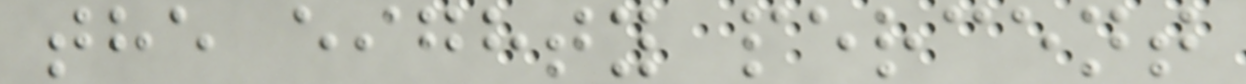the eighty percent
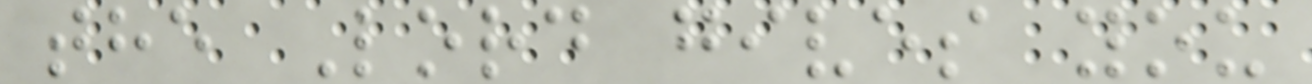the Lord gives you
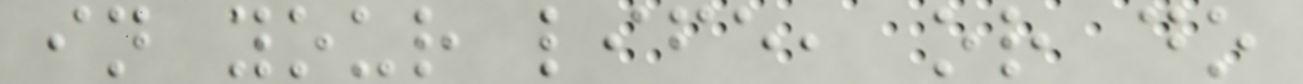in your life, or do
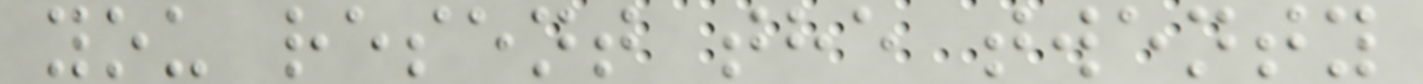you resent the twenty
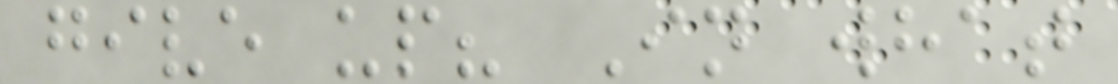give up? In what
